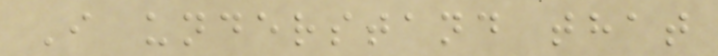I understand that
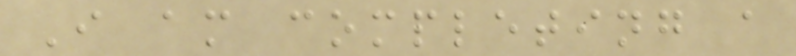I am completing a
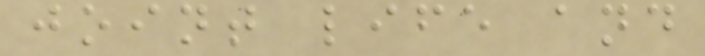joint life and
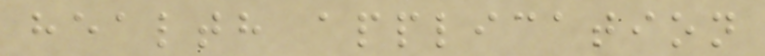health application
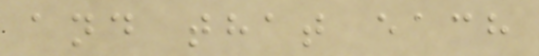and that each
